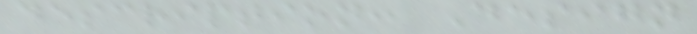description: Design
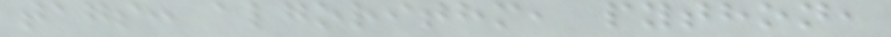tags: algorithm, python,
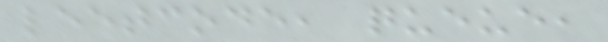leetcode, queue,
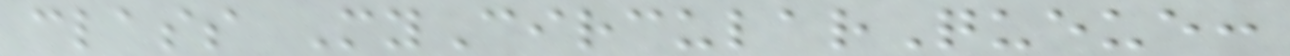class MyCircularQueue:
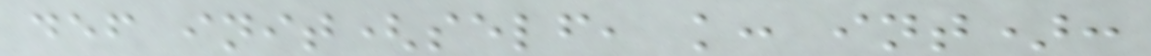def init(self, k: int):
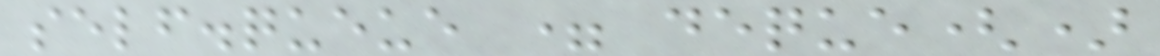self.queue = deque()
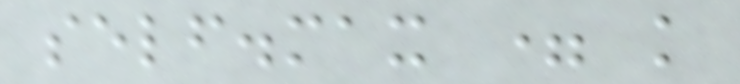self.max = k
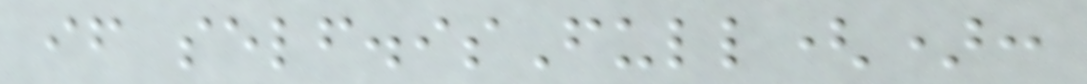if self.isFull():
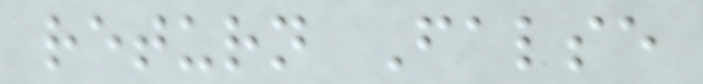return False
